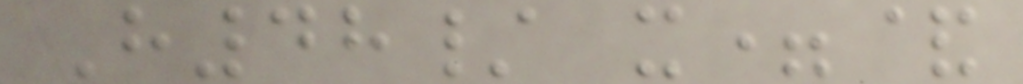H48/ x=&
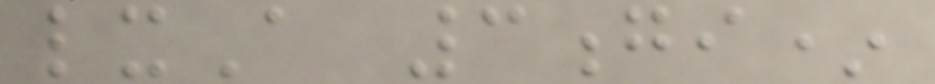lxA 3gi*
